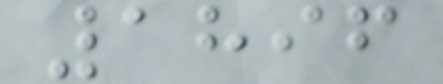1896
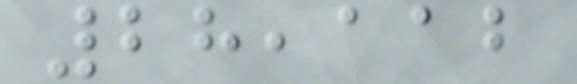28,112
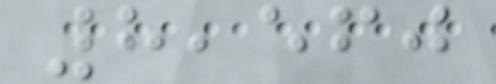8,560
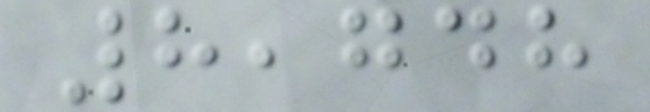8,748
